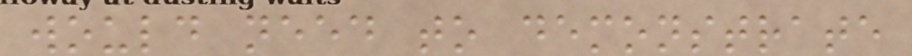would need to demonstrate
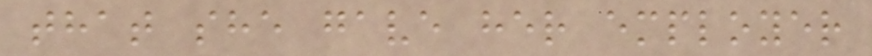that she gave her employer
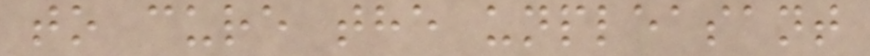to cure the unpleasant
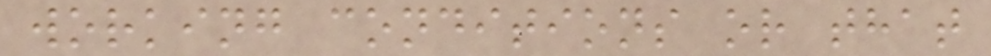working conditions or that
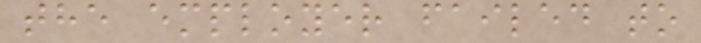the employer failed to
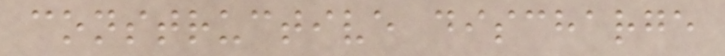constructive discharge
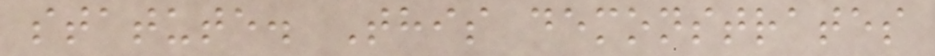statute. This demonstrates
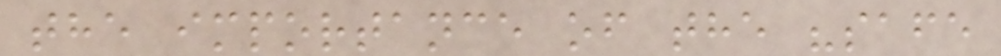the importance of the "safe
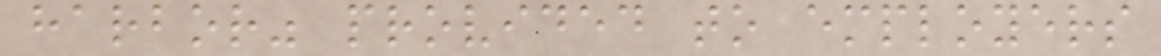harbor" provided to employers
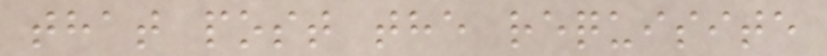that post the requisite
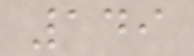149
